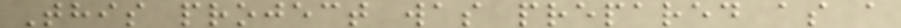This project was prepared as a
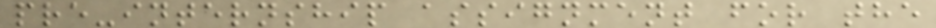pre-internship assignment for the
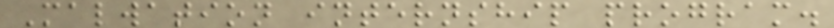Malwation internship program.
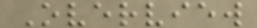Overview
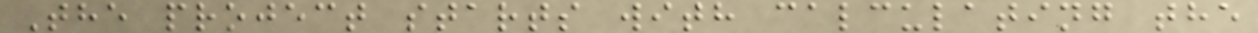The project starts with calculating the
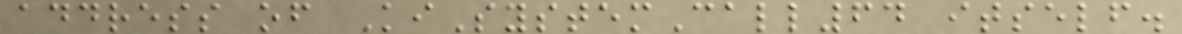address of KiSystemCall64 itself.
